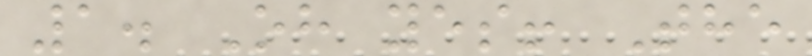1. Oh yes! The
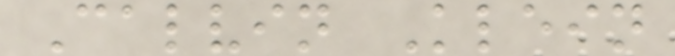Calvin Klein
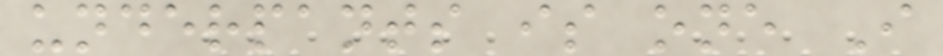underpants is one I
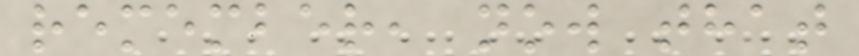remember, now that
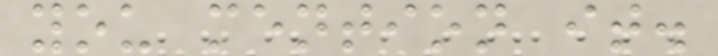you mention it.
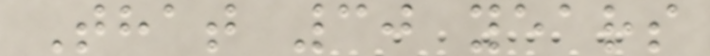That 30 years
